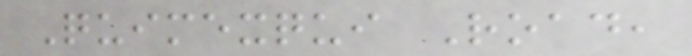Quimexqui Road,
